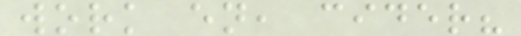work en, cider?
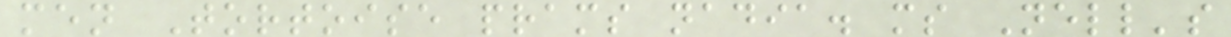men Tortoise prams nadia. ms Nell's
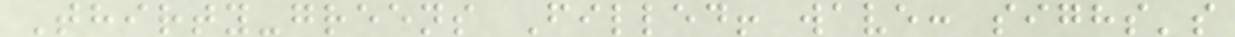Thirty-greens Filled! wave: sighs's
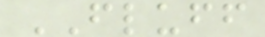FLUFF
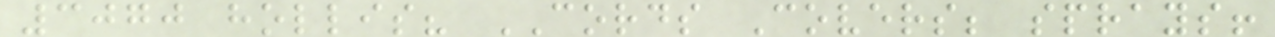3070 hollis? CORDS Covers; sprays!
